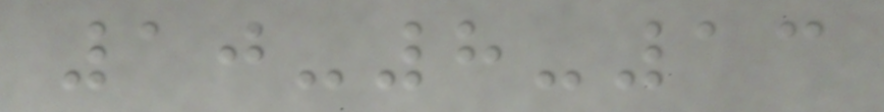10-8-13
